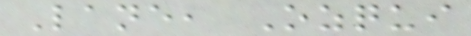Lane, Ozqui
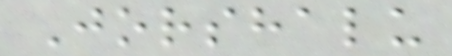Jorshalu
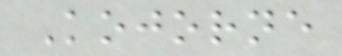Kojorne
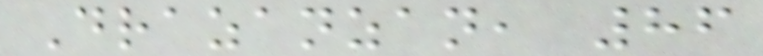Drazanzan, 86
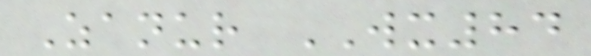Zanur WX84
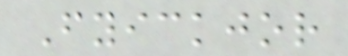Fyickjor
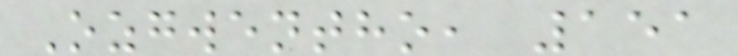Ozgwentho, 151
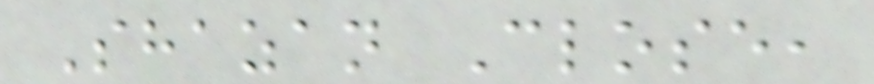Shazan Close,
